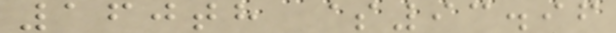160th $93.96
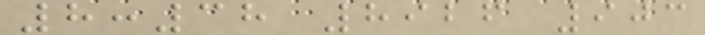8:38 8926 903
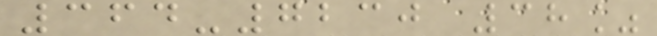364-7230 38%
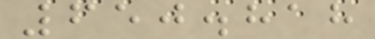650.818
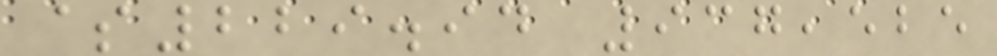$229.94 937,525
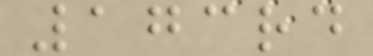173rd
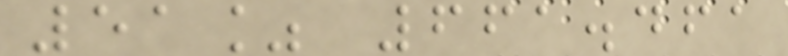51% 661.461
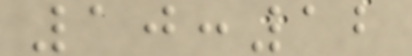10:12
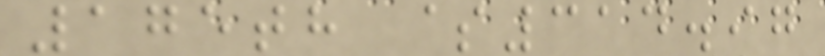175th $314.97
